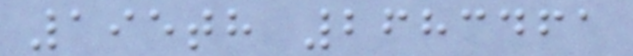195th 2683461
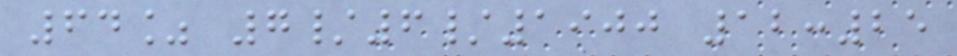64% 7/6/1900 12:25
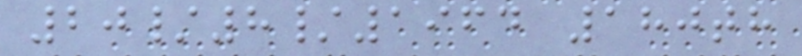20/8/1964 180th
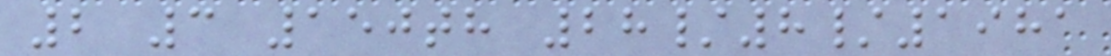2 3 150th 28/8/1981
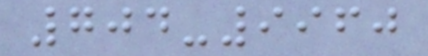704-9960
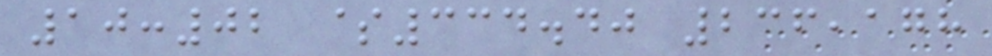10:02 $334.40 236,178
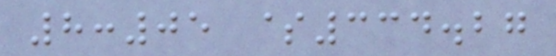8:05 $334.27
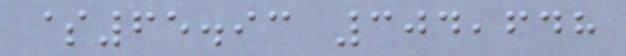$65.93 304,648
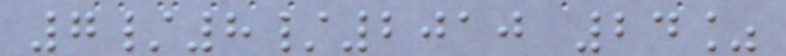7/8/2010 24%
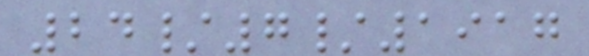24/7/1917
